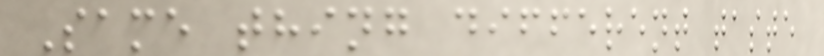Same thing different taste
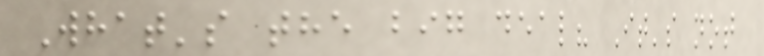What's the big deal? It's not
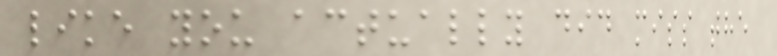like you actually did miss the
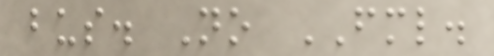bus. No FML.
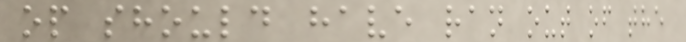op should have ran out of the
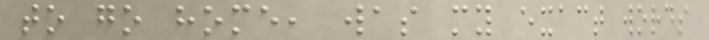to go home, was my exact words
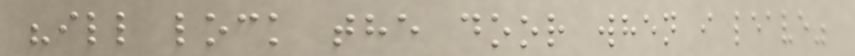"ill lock the door when i leave"
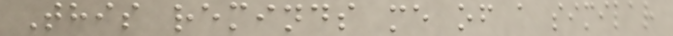This reminds me of a similar
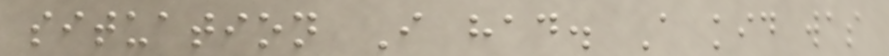situation I had. A kid was
